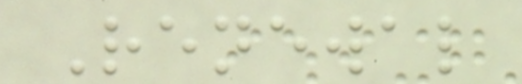Renewal
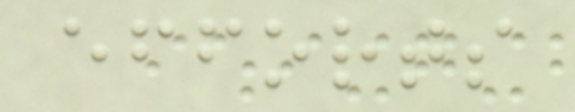efforts
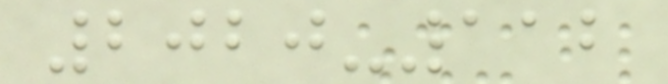2020-112
